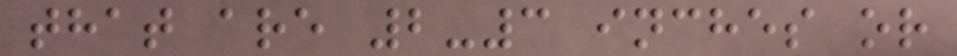that are 2-3 inches or
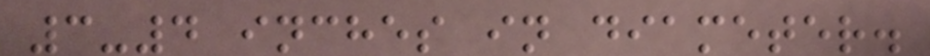3-4 inches in diameter.
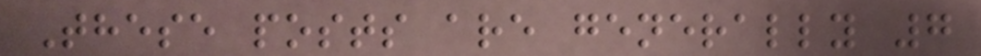These posts are generally 7
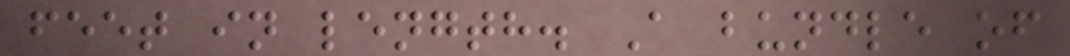feet in length. A bundle of
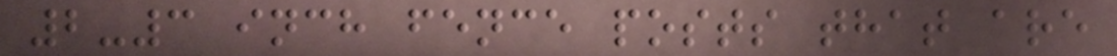2-3 inch fence posts that are
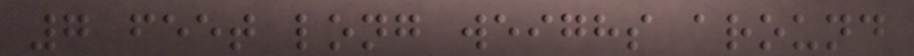7 feet long weighs around
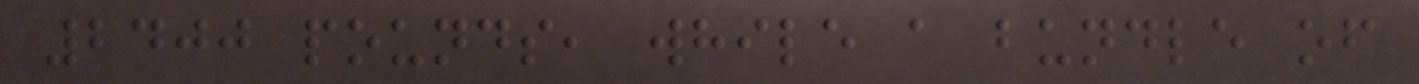2400 pounds, while a bundle of
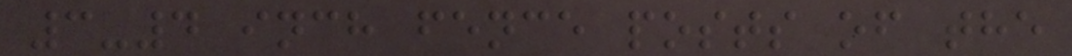3-4 inch fence posts of the
